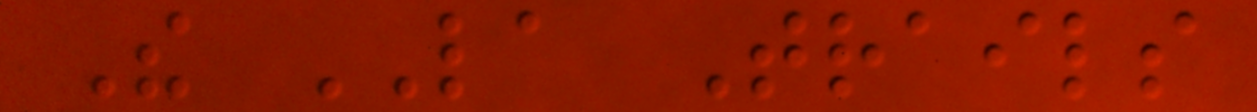The LA Trails
